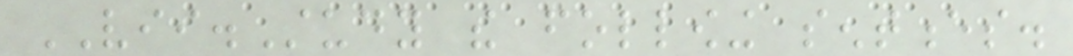VII.Study the following sentences.
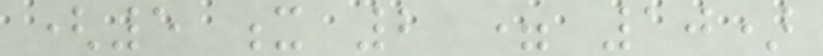(5 x 2 = 10)
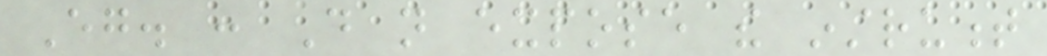Eg. : Do not expose the instrument
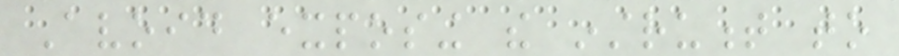Avoid exposing the instrument to
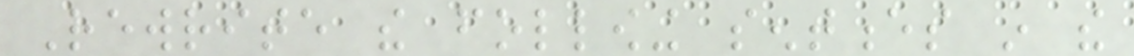Rewrite the following sentences in the
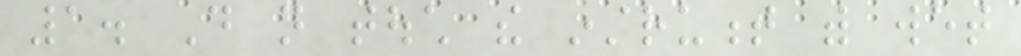1. Do not touch the instrument with wet
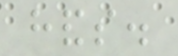hands.
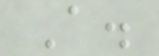A.
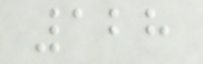128
